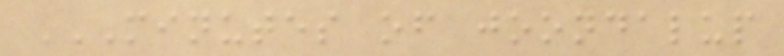MINUTES OF JOONDALUP
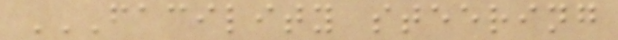FACILITY STEERING
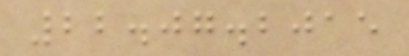22.07.2015
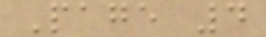Page 4
